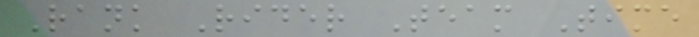Rank Rider Team Time
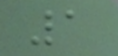1
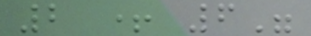2 + 6"
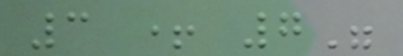3 + 7"
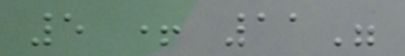5 + 11"
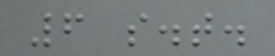6 s.t.
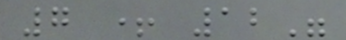7 + 12"
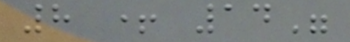8 + 14"
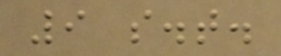9 s.t.
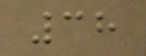38
